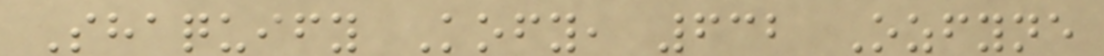Shaquify Kofy, 632 Ozfyne
